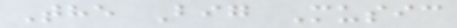The Big Music
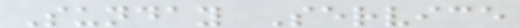Sunday Service
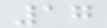17
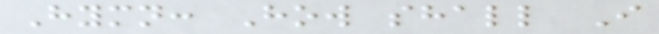Hymn: How shall I
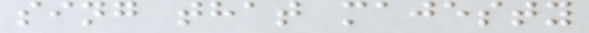sing that majesty
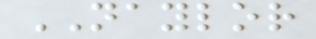NAYLOR
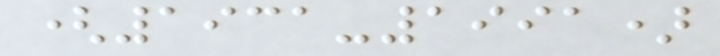(1931-1991)
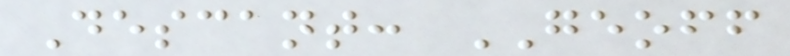Descant: GEOFF
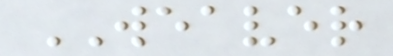WEAVER
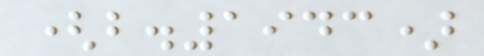(b.1943)
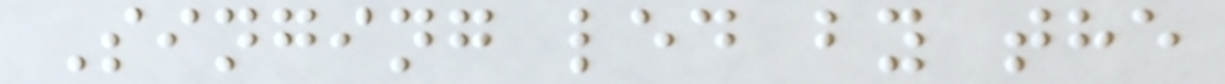Singing led by the
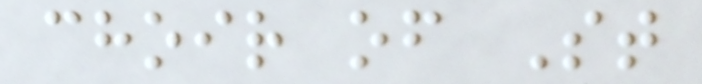choir of St
